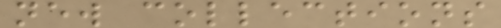new collections
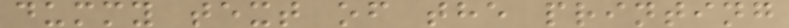dummy text of the printing
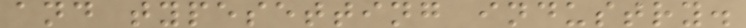and typesetting industry.
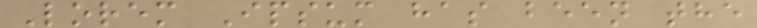Lorem Ipsum has been the
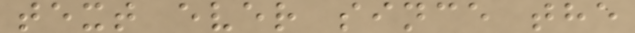text ever since the
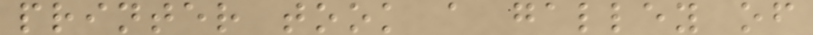printer took a galley of
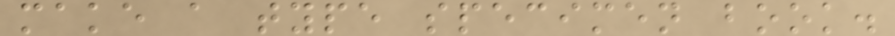make a type specimen book.
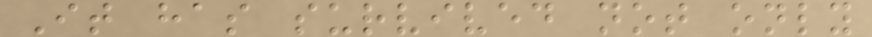It has survived not only
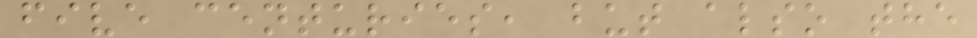five centuries, but also the
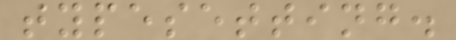typesetting.
